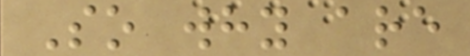So why are
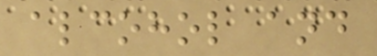alcohol and
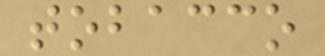tobacco
